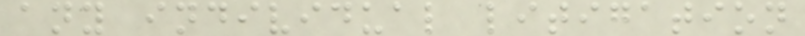any individual litigation
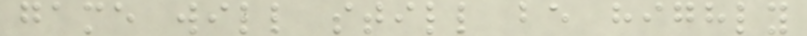game will still be highly
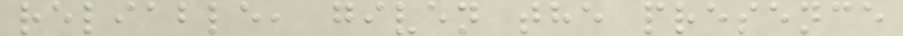reliable, given the presence
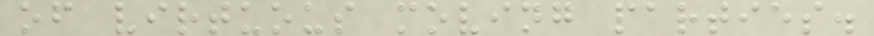of virtuous moving parties.
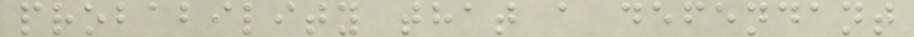probability that a defendant
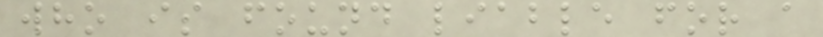who is found liable for a
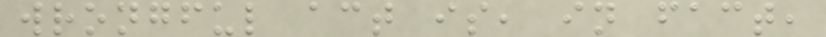wrongful act is, in fact,
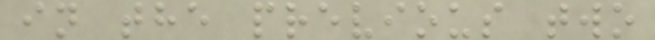in the previous two
